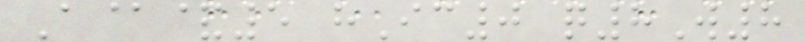A@&5 hIc0 q8W8
